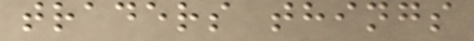traders things
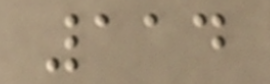114
